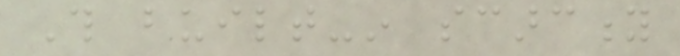This built-in scarcity
